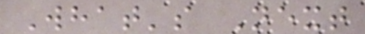What's Next
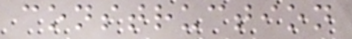construction
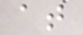at
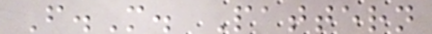F.M. Pattern
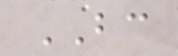BC
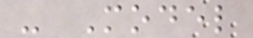- Model
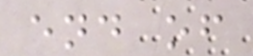end of
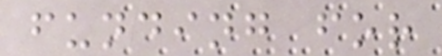funding for
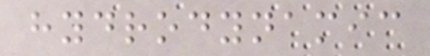hydrodynamic
